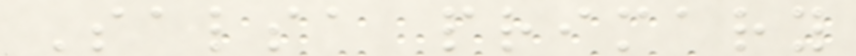Salsa primary
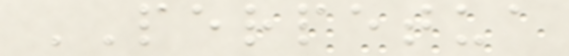PERPETUA
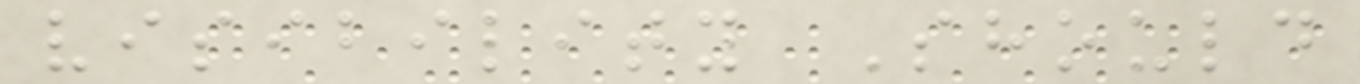visibility Should
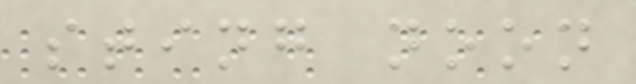sting noon
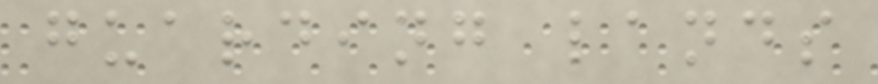guarding lands
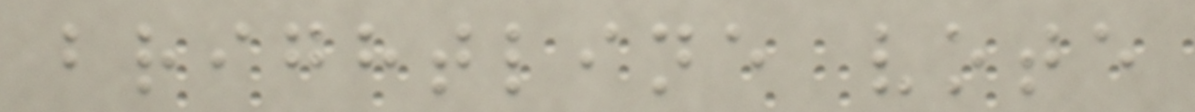brightline vote
